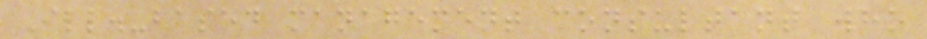Ill.-based management consultant who
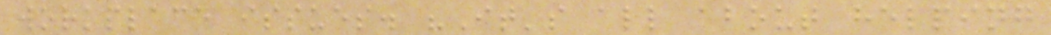workplace issues. "It's all about helping
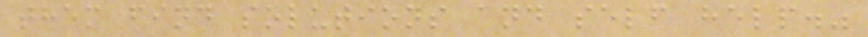them find solutions and self help."
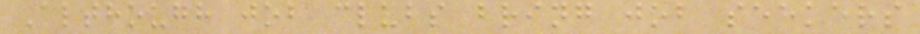Although job clubs bring job seekers
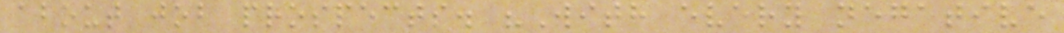about job prospects. "With every negative
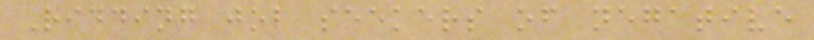Ridding job seekers of negative
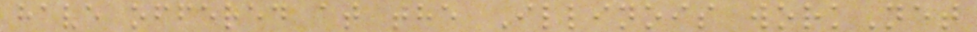have offered at the Illinois workNet
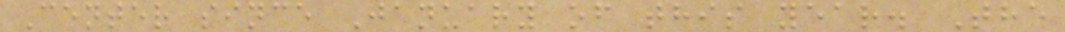Center since January of this year. The
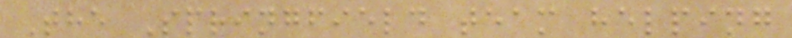The Springfield team helping
